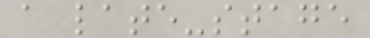a late-stage
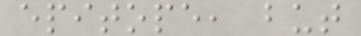epitope, but
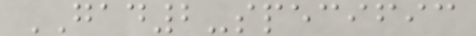GAD2-specific
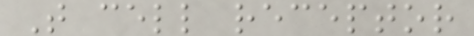T cell receptor
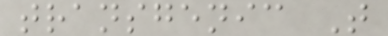transgenic T
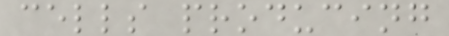cells producing
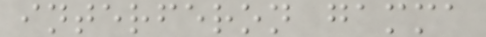interferon gamma
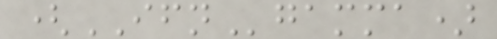(IFNgamma)
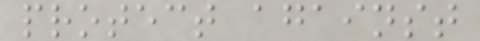protect against
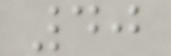40
